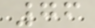76
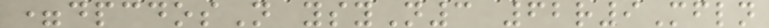=dpcdosN ysyN3 62r9Mfln
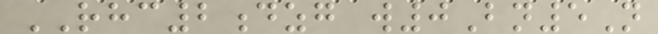RHC2dzg w0Bn5N
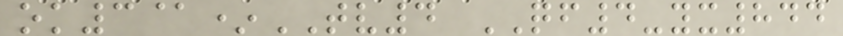ok3@*TV4 QF4-yx844
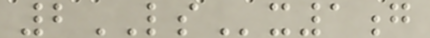2LSx1g
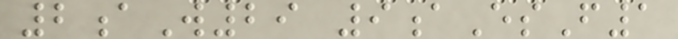2aW29 9aEsF1
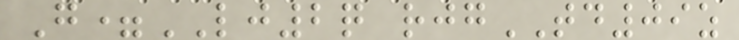G=LJ2q rjgTD09z
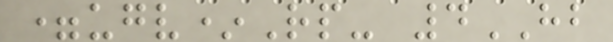=ugv*Rp- 4HB
